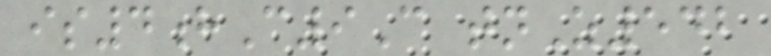is4hC9C tnZ542
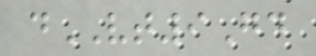dVT9Gd
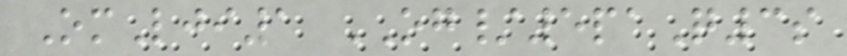OmLji1 OG/5paQ3s
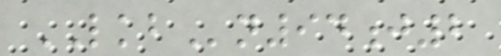LKBn94j2
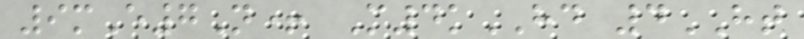9mE7N+ M4kHD 4HT
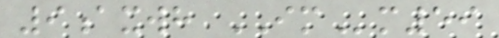9axwh IMm59
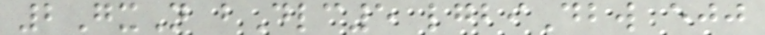2GxN bDlc5 lgbiDbw ejj
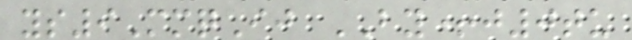ys9MmqIj BY+j0tu
